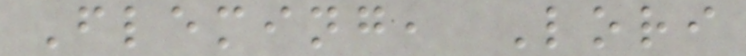Fleming, Lori
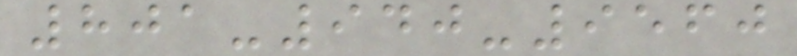801-940-9560
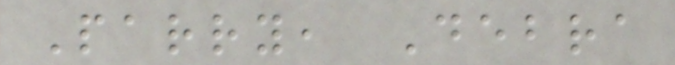Parry, Debra
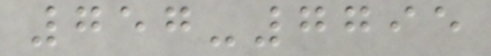757-7795
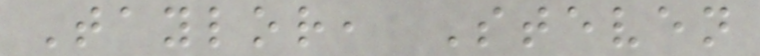Taylor, Steven
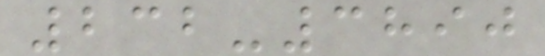232-3890
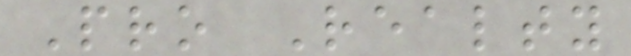Pro Realty
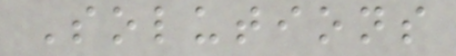Solutions
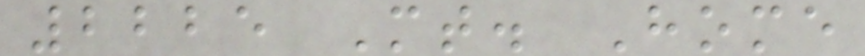2225 Mt. Home
